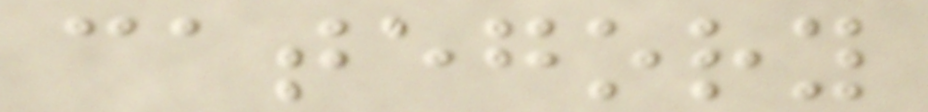category
